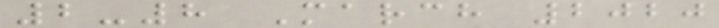2-8 March 2020
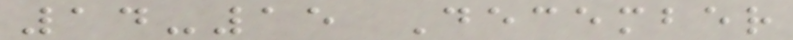14-15 December
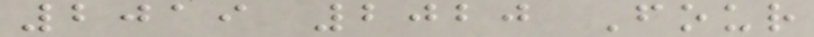2019 2020 Four
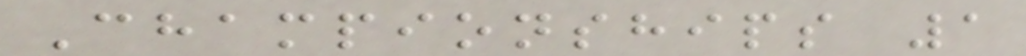Championships 1
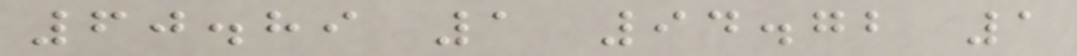60.89 1 94.72 1
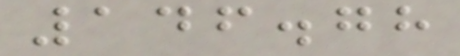146.78
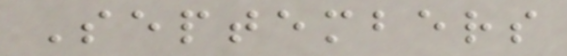Septembers
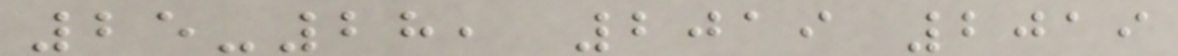25-28, 2019 2019
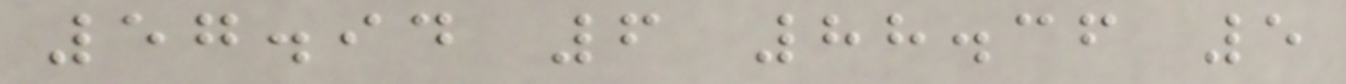57.94 6 88.36 5
